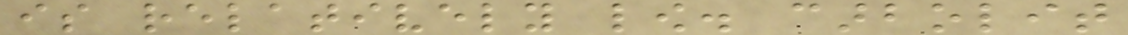is relatively low. carbolit
